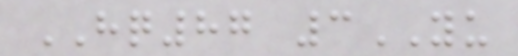HQ87 3YU
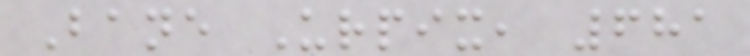Bane Urpix, 681
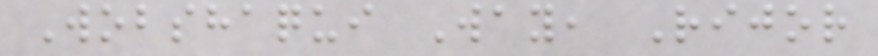Wobshaqui Way, Rijor
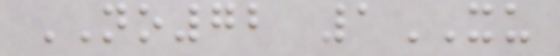NO72 1XU
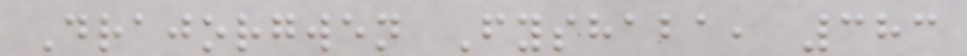Drajorgwen Fyshaba, 383
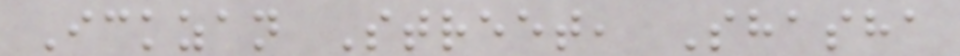Ickzan Street, Shasha
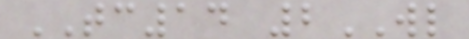TC14 2WL
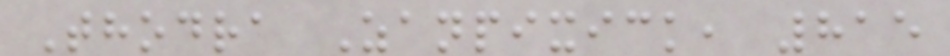Thodra Zanpixick, 815
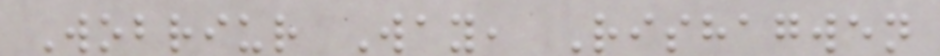Wobriur Way, Rishagwen
